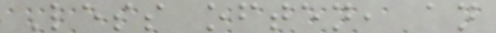Less often, an
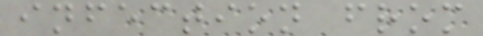infection from
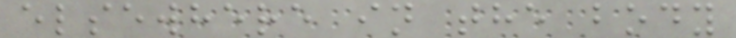elsewhere in the body
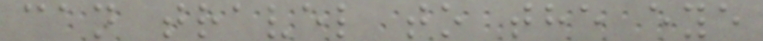can travel to the eye
